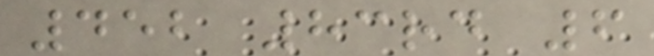452 83rd 6
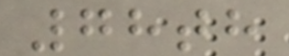78th
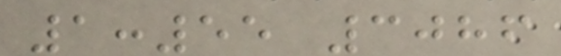1:55 3086
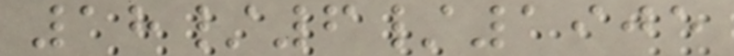18/6/1905
